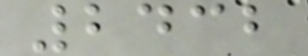2432
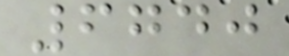6740
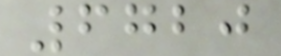6720
